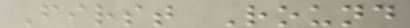First Round
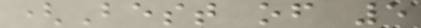(Best of 5
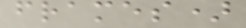frames)
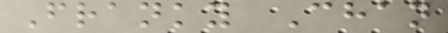Franky Chan
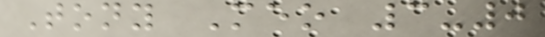Tony Meo 3-0
